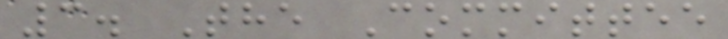3. The Committee
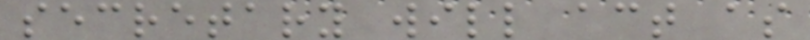secretary will act as
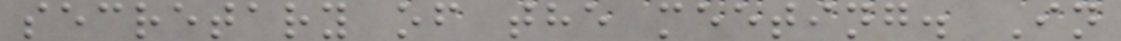secretary of the meeting. In
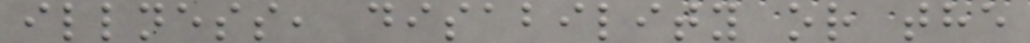illness, disability or the
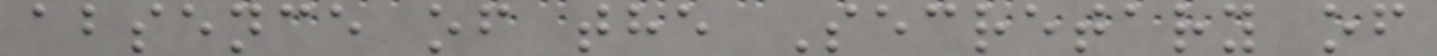absence of the Secretary of
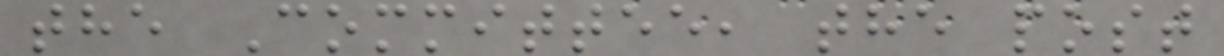the Committee, the post
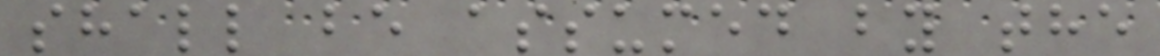shall be assumed by the
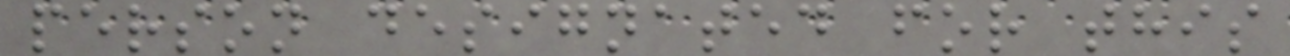person designated for this
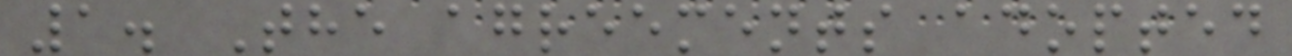1. The agreements adopted
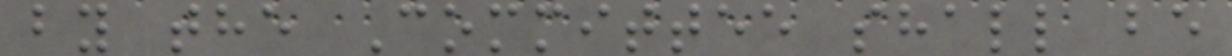by the Committee shall be
